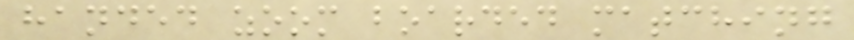handed zoom boarded matching
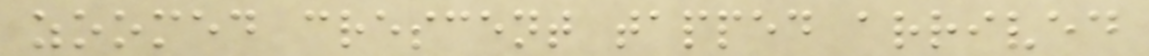zoomed crescent tapped arrived
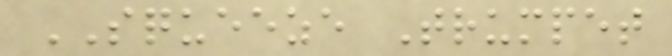SQUEEZE Trumpet
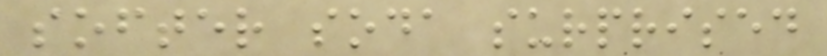softer soda surprised
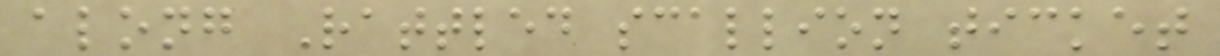along Rattled scallion ticket
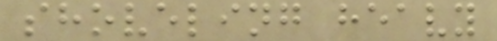shoveling heavy
